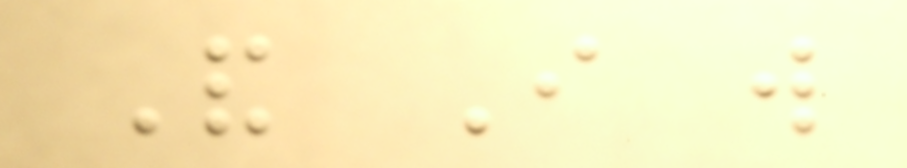And I will
